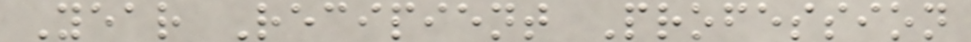Year Recipient Profession
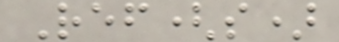Ref(s)
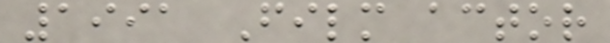1991 Film actor
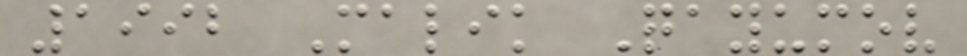1992 Malik Qayumov
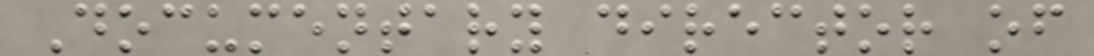Documentary director of
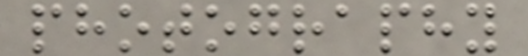photography
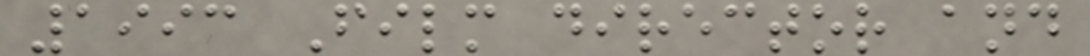1993 Film director and
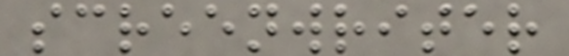screenwriter
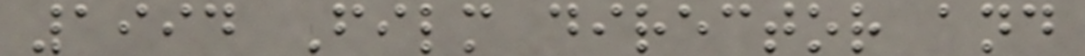1994 Film director and
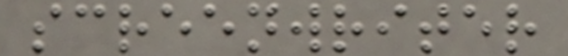screenwriter
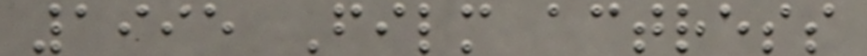1995 Film actress
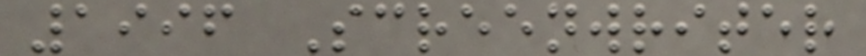1996 Screenwriter
